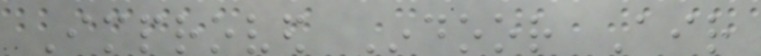Improved Indoor Air
